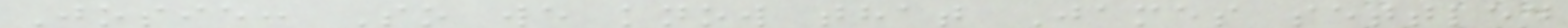Josie: So we know that James settled
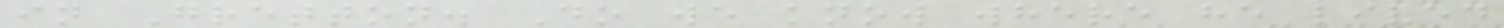in Gretton. Do we know where he lived
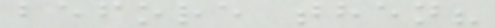before then?
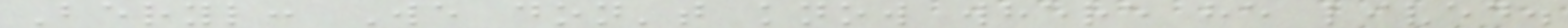Beryl: We don't know where he lived.
